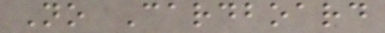No Cardboard
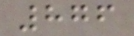876
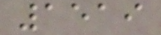1519
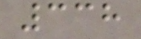338
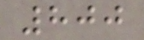800
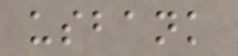usbank
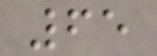65
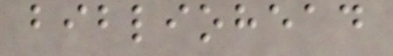bibliohead
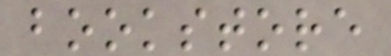bookstore
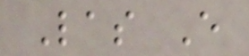Las E
